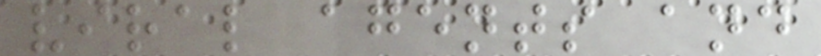viral agents and
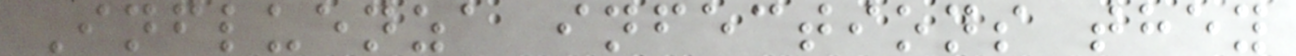Influenza infections they
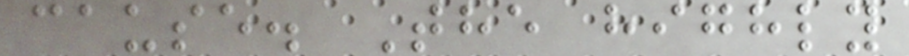cause. The highly
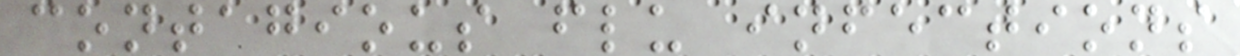contagious flu infections
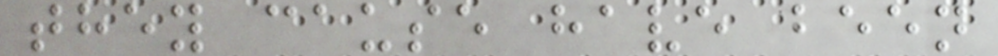they cause have been
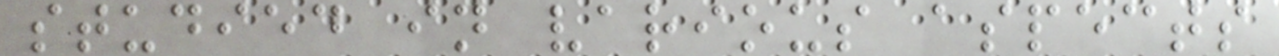studied in various aspects
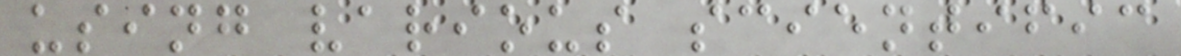using various scientific
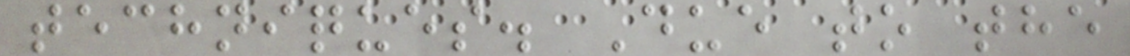techniques. Due to the
